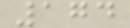174
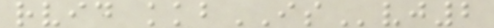rvid kkbISvj2
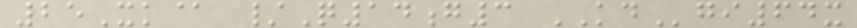25Xk@ /Q14g3 KDgi64x
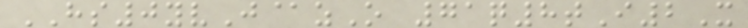HS0yvJ@zO 71q8tI2X
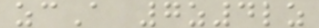zcA 7z4lz
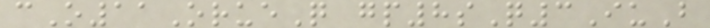cO11OrueQ gp8sQ3IuB
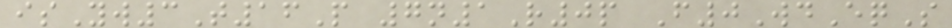isYw3T16P 7n1R0p F0WdEqS
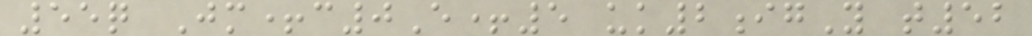55q Jm+c0E+5 uk2igY t52
